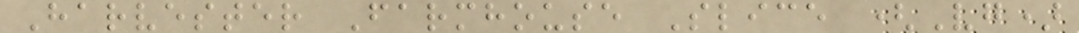Harvester Farmhouse Slice (Vg)
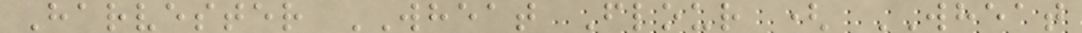Harvester WHEAT Flour ( WHEAT
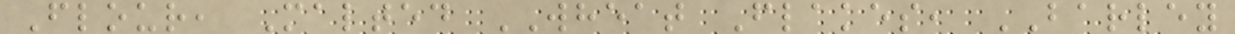Flour, Malted WHEAT Flakes, BARLEY
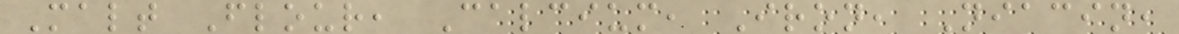Malt Flour, Calcium, Iron, Niacin,
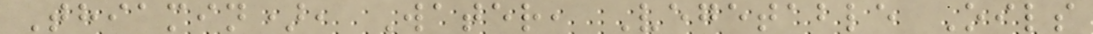Thiamin), Water, Vegetable Oils
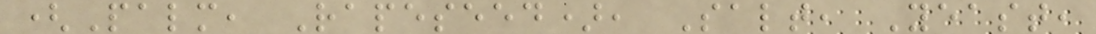(Palm, Rapeseed), Salt, Yeast,
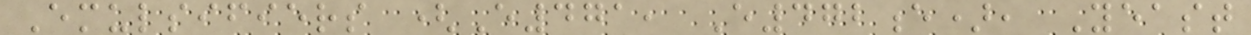Emulsifiers (E471, E472e), Yeast
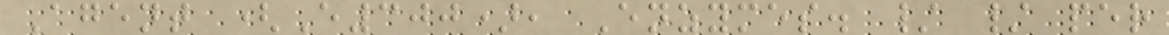Agent (E300), Enzymes. / / per
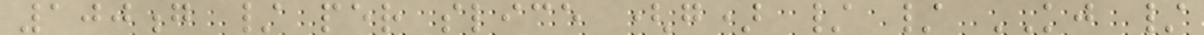100g / per slice (g) / / KJ /
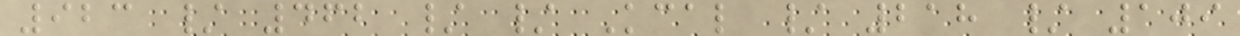923 / 462 / / Kcal / 218 / 109
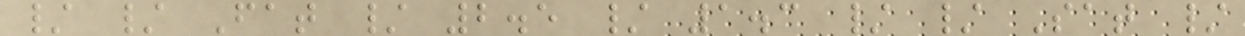/ / Fat / 2.5 / 1.3 / / Sat /
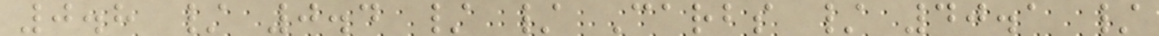0.8 / 0.4 / / Carbs / 40.1 /
